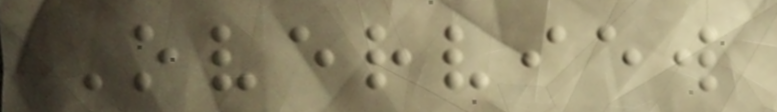Overview
